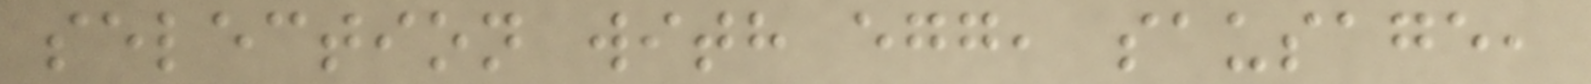selection with egg, sausage,
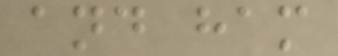and ham
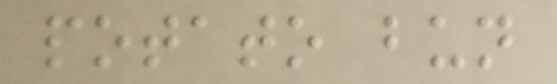potato bun
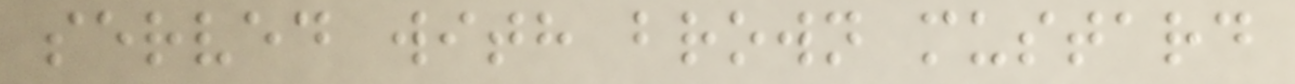served with brown mustard
